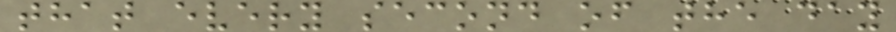that every second of the day
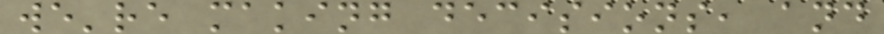we're making decisions, and
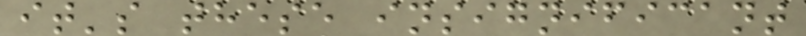it's these insignificant
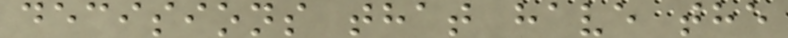decisions that have the
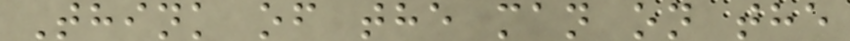Think of the man on the
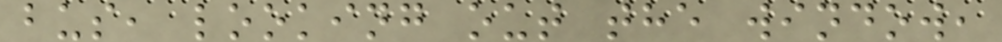bus, looking out the window,
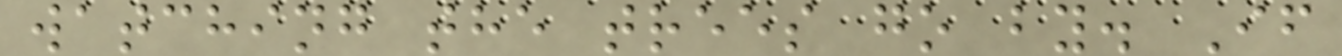watching the trees go by. If
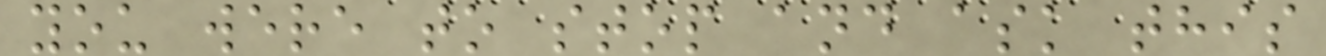you were to stop and ask this
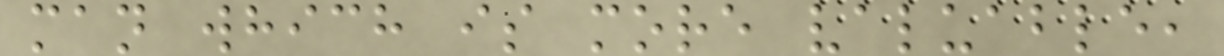man which is more valuable,
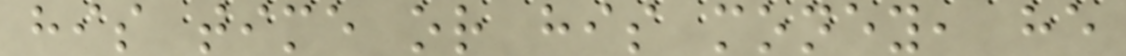his time or his money, he
